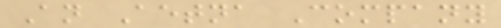An Aetna Company
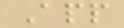App
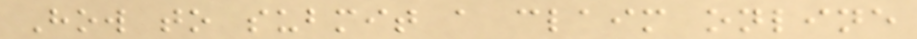How to submit a claim online
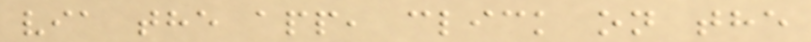via the app, click on the
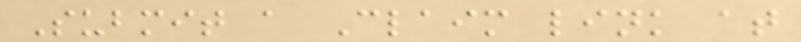Submit a Claim link at
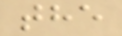the
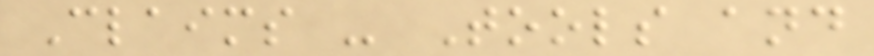Claims - Tools and
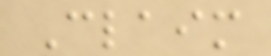Claim
